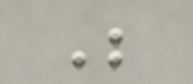Be
